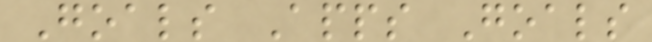Goals Apps Goals
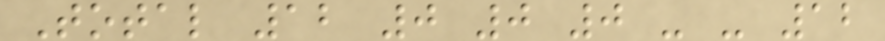Total 12 0 0 0 - - 12
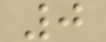0
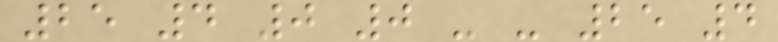25 4 0 0 - - 25 4
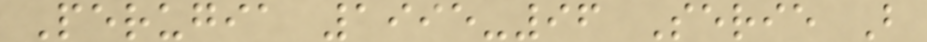Perugia 1995-96 Serie B
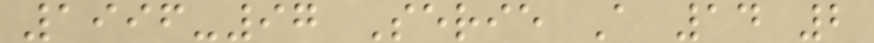1996-97 Serie A 14 2
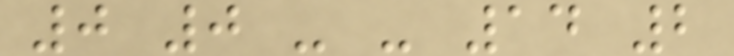0 0 - - 14 2
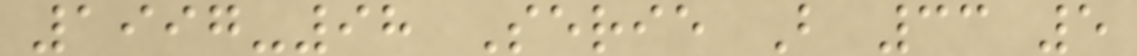1997-98 Serie B 33 5
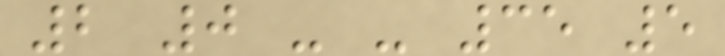2 0 - - 35 5
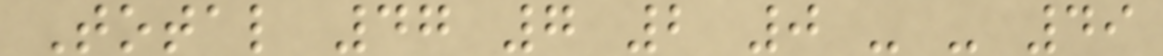Total 47 7 2 0 - - 49
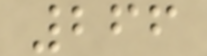266
